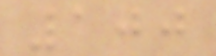100
